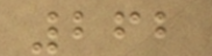262
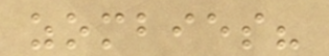zombies?
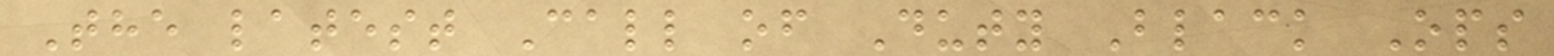The latest Call of Duty Black Ops
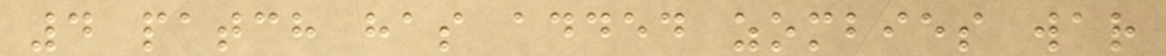4 patch has added zombies war
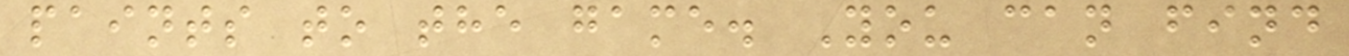paints to the game. You can find
